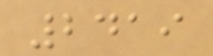2419
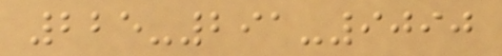225-291-9090
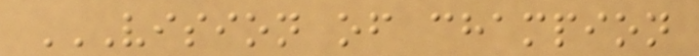VISION OF CHAMPION
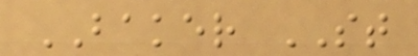BAKER ST
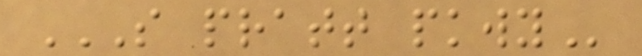S PRATT PKWY
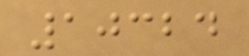10324
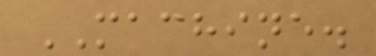MACHINE.
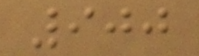900
